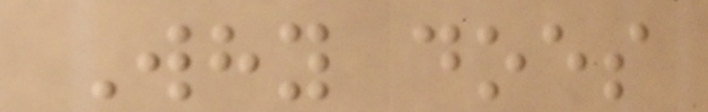Why does
